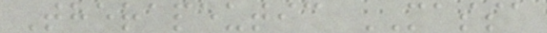Therapeutic MASSA
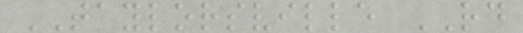TAYLORSVILLE RD
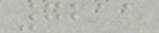7211
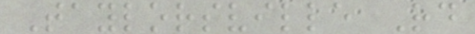Taylorsville Rd
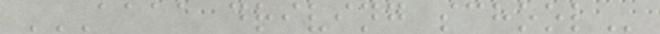AAAA DRIVING SCHOOL
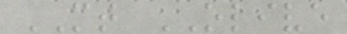MT OLIVE
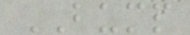BUMP
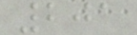201
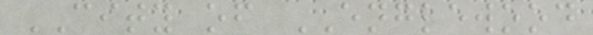CITY of ENGLEWOOD
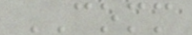COMM
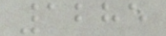1285
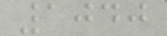1040
